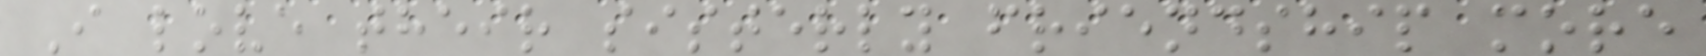I love their sisterly friendship more
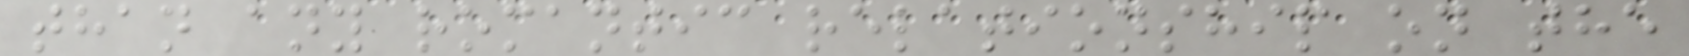than any romantic relationship on the
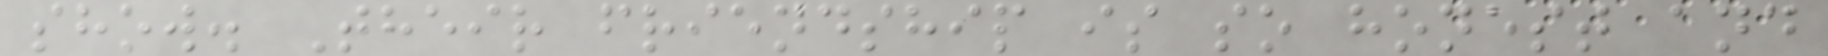show. Their friendship is so honest and
